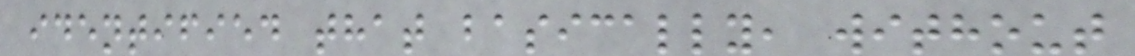identified that basically, without
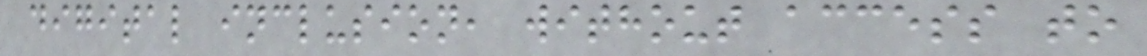digital inclusion, without access to
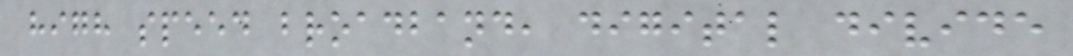high speed broadband, digital divide
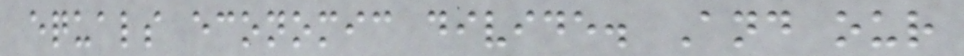equals economic divide. And our
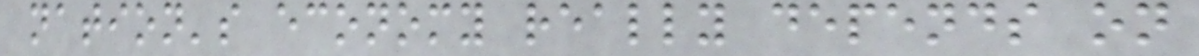nation's economy really depends on
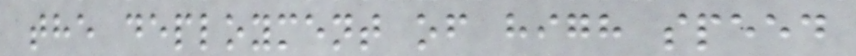the deployment of high speed
